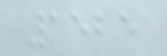1525
